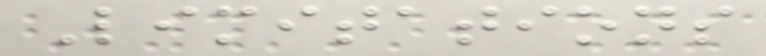Limitations
